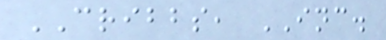CRIBBS, INC.
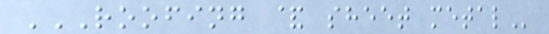ROOFING & SHEET METAL
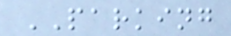PARKING
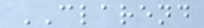CLAREND
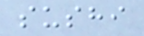sushi
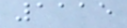1115
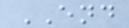END
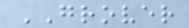GROVER
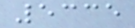5335
